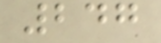247
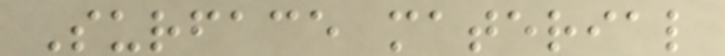Surface material
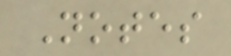Notes
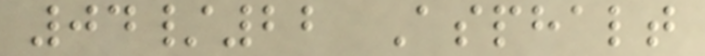04/22 Asphalt
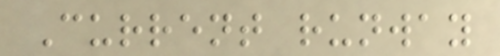Current runway
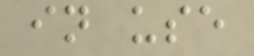in use
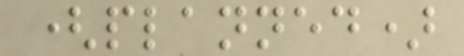(planned)
